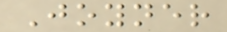Joyner
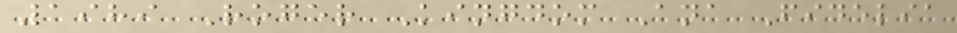1989 Roger Kingdom Ana Fidelia
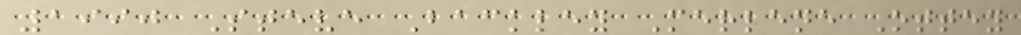1990 Steve Backley Merlene Ottey
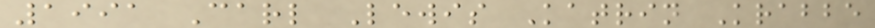1991 Carl Lewis Katrin Krabbe
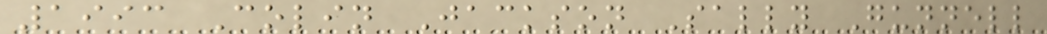1993 Colin Jackson Sally Gunnell
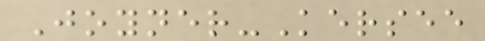Joyner-Kersee
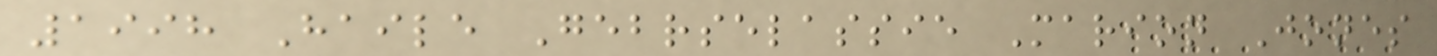1998 Haile Gebrselassie Marion Jones
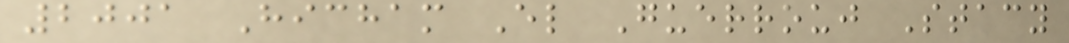2001 Hicham El Guerrouj Stacy
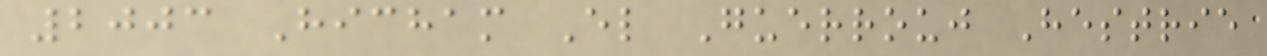2003 Hicham El Guerrouj Hestrie
